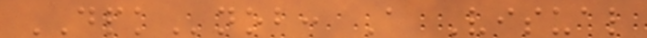DPKnob: A Visual
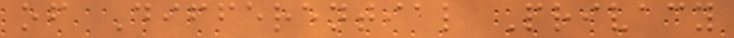of Differential Privacy
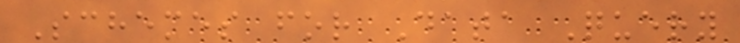Schemes for Data Query
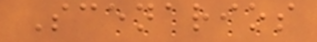Scenarios
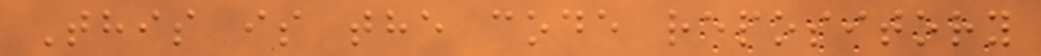This is the code repository
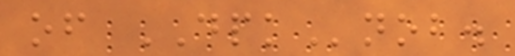of DPKnob.
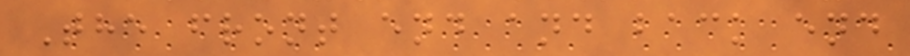The front end and back end
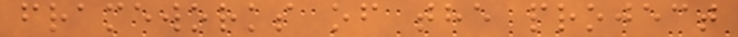frameworks of the project
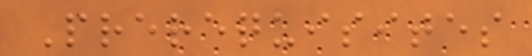Prerequisites
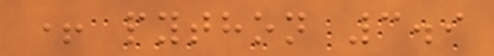+ python 3.9
